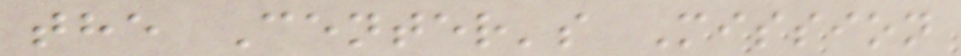the Center's Mission
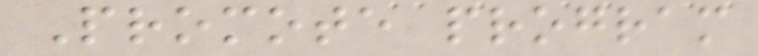Promote program
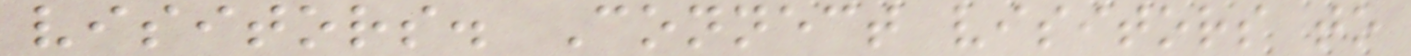visitors. Connect visitors to
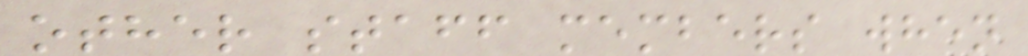other staff members when
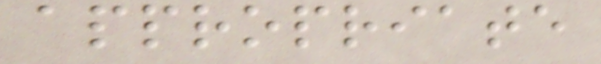appropriate
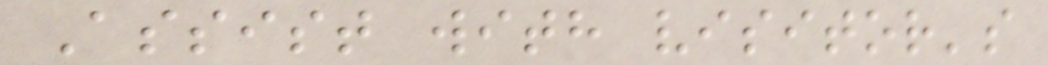Assist with visitor's
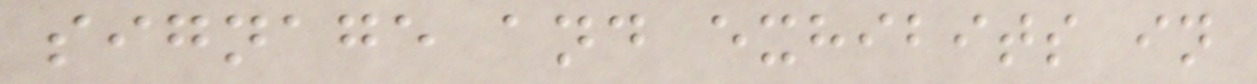signage and exhibits in
